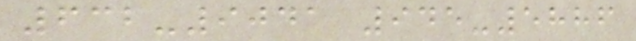632-9041 945-5886
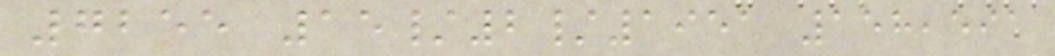7255 15/2/1951 158,591
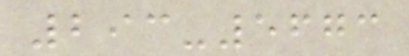293-5673
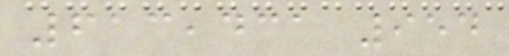613,431 954
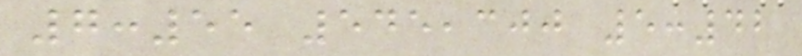7:55 545,300 5:42
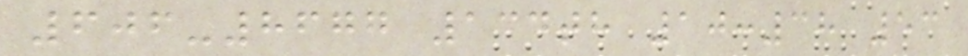606-8677 134th 10:38 53
